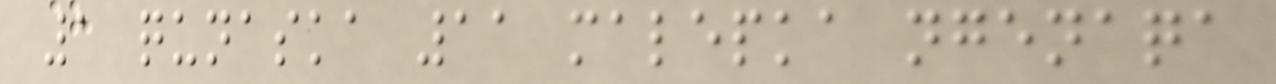1 qunaska 11 malepka ngenaqa
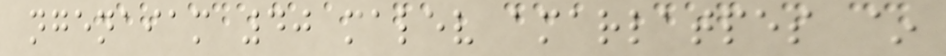ngenaiam 40 malev amarlatpes ~
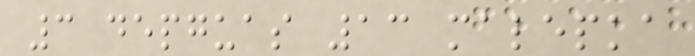3 depguas 13 malepka
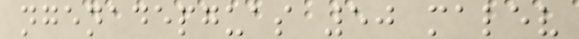ngenadepguas 50 malev
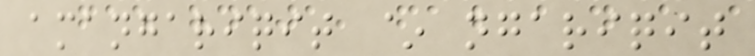amangariqit ~ ngariqit
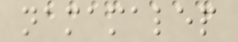namamalep
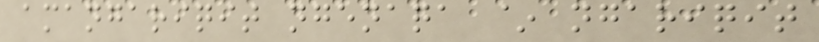amangariqit ngenaqa ~ ngariqit
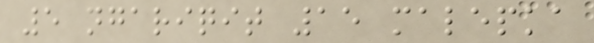5 ngariqit 15 malepka
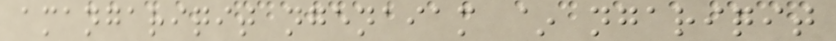amangariqit ngenaiam ~ ngariqit
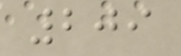209
